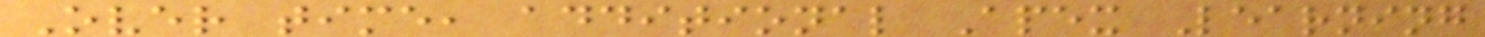Over time, additional Apex Learning
